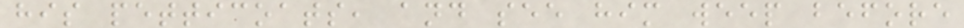his petticoats, and see him weep before
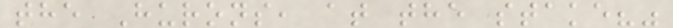the Hurons, at the stake?"
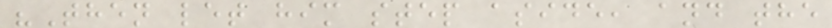"Then let him step aside, and the
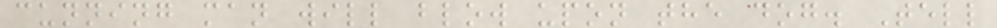cunning man will blow upon the dog. Tell
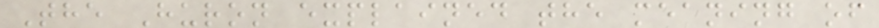The Huron explained the meaning of
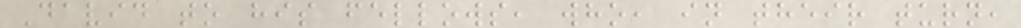David to his fellows, who, in their turn,
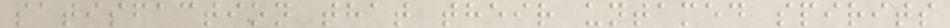satisfaction that their untamed spirits
